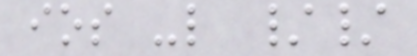ios -l //
